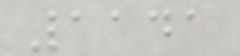1141
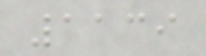1139
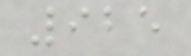925
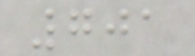701
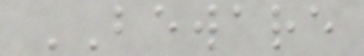BEWARE
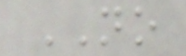NO
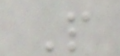P
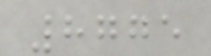8775
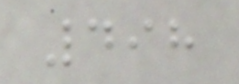498
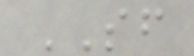SF
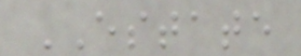ESTATE
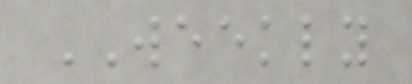WEEKLY
